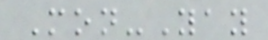Mon-Yay
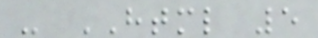- HTML 5
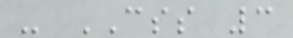- CSS 3
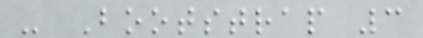- Bootstrap 3
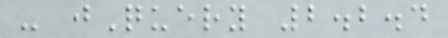- jQuery 2.2.4
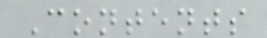Contents
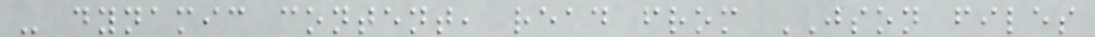- dynamic content, read from JSON files
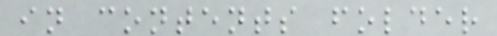in contents folder
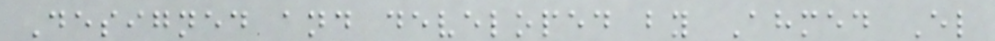Designed and developed by Ahmed El
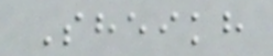Sheikh
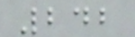242
